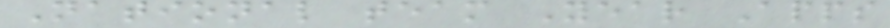National team Year Apps
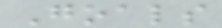Goals
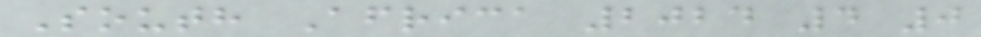South Africa 2024 4 0
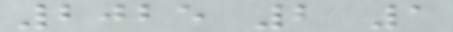2025 2 1
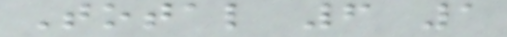Total 6 1
